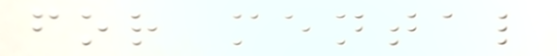for mental
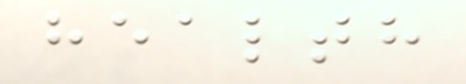health
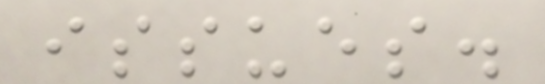issues.
